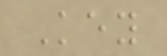Key
